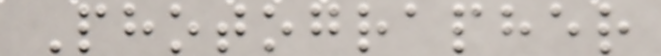Photographer
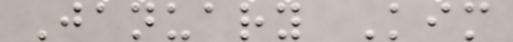January Kim
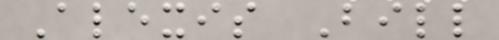Alexis Bill
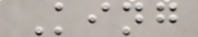King
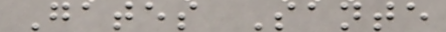Gates Sante
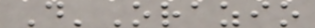D'Orazio
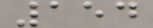154
